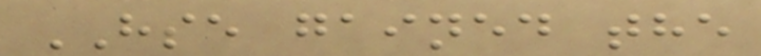HSE gained the
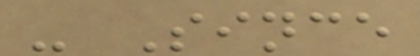- Since
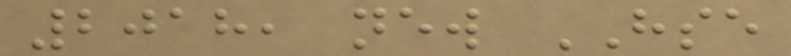2018, new HSE
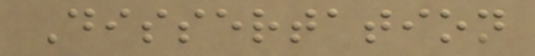Dissertation
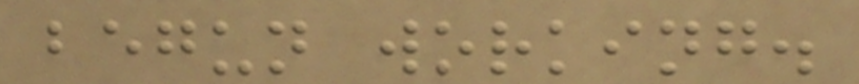begun working.
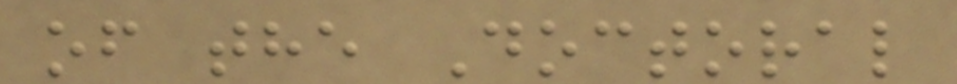of the Doctoral
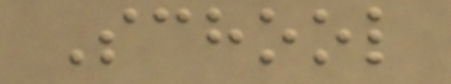School
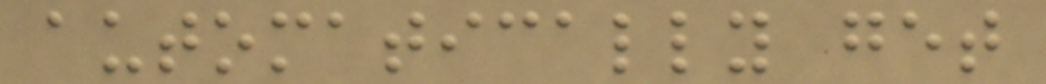automatically get
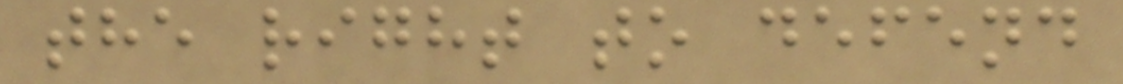the right to defend
